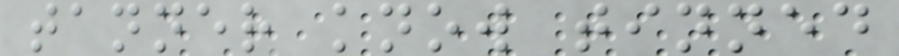tanner know tinned
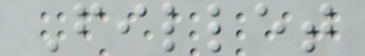Fillet
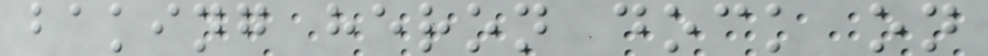baking heron dock on
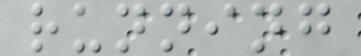running
